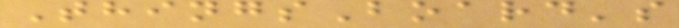ThingsBoard's
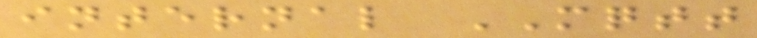internal MQTT
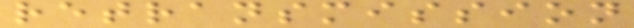retransmission
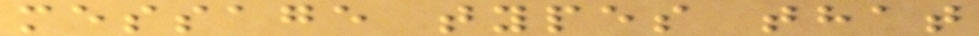message types that
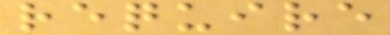require
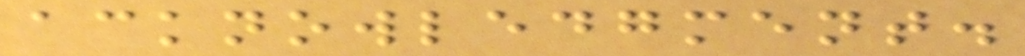acknowledgment.
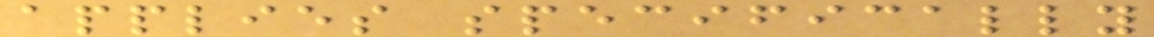applies specifically
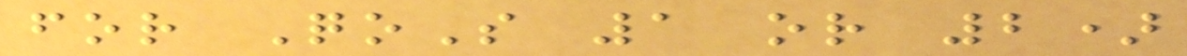for QoS 1 or 2)
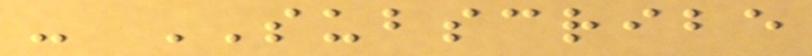- SUBSCRIBE
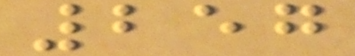257
